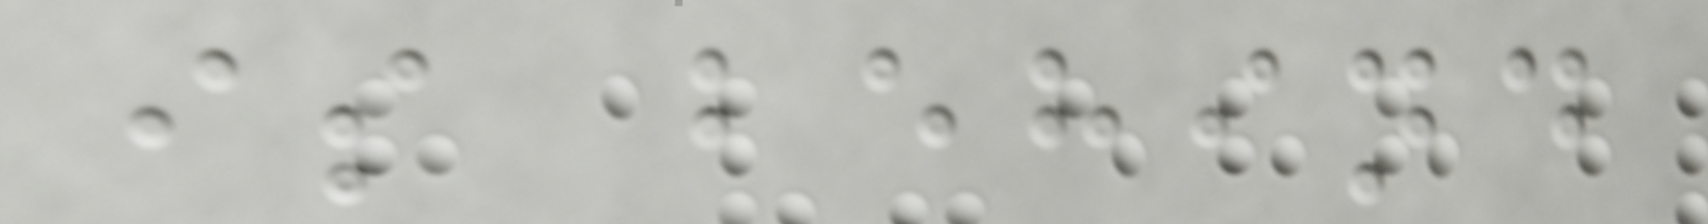is behind
